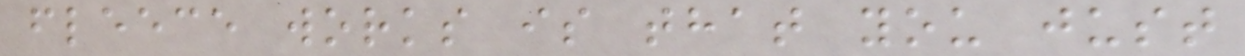fleece works is that you just
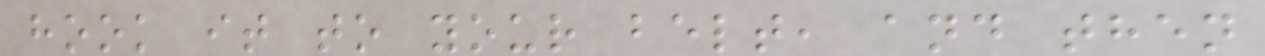hook it to your belt, and then
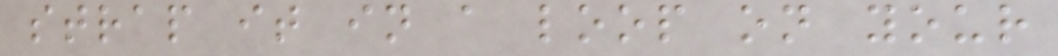strap it in a loop on your
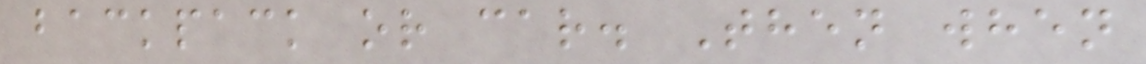backpack or car. Then when
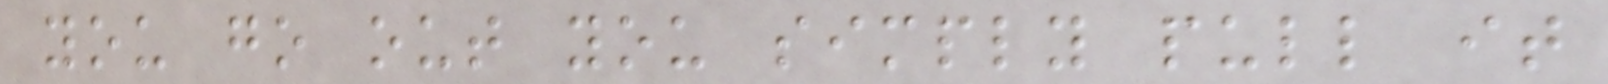you go out you simply pull it
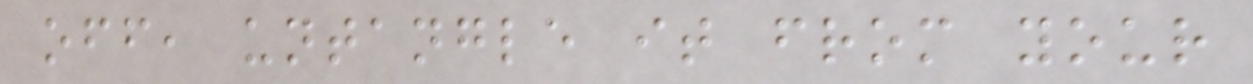off, untangle it from your
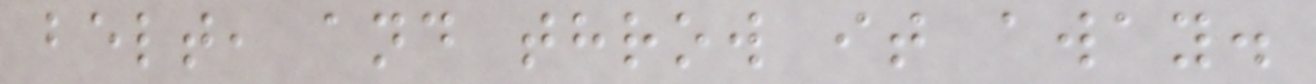belt, and throw it away.
